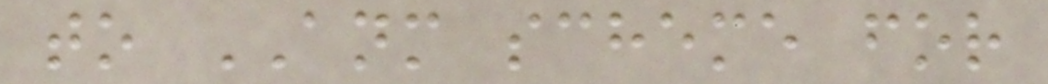to ANM scheme for
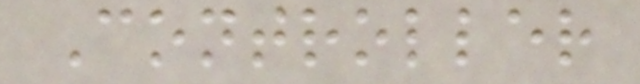Controller
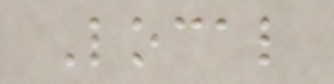Local
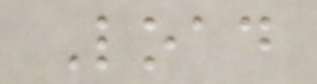Load
